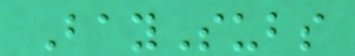BaySubs
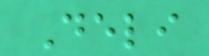Deli
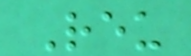Reu
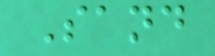Sand
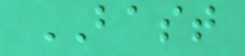BAST
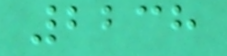2238
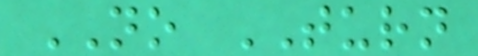NO TURN
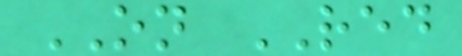ON RED
